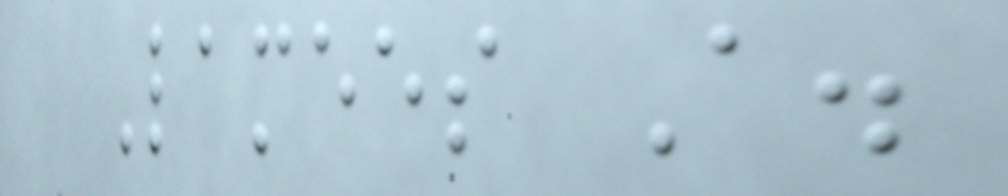Lamees A.
